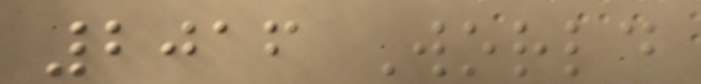2016 World
